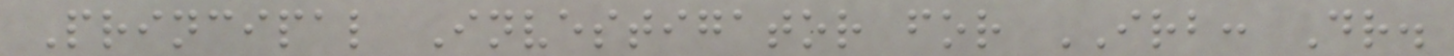Principal Investigator for IRB: Dr.
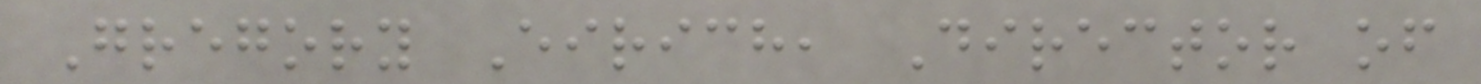Gregory Eirich, Director of
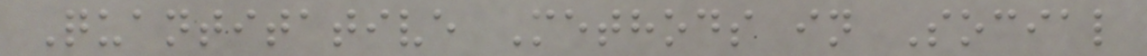Quantitative Methods in Social
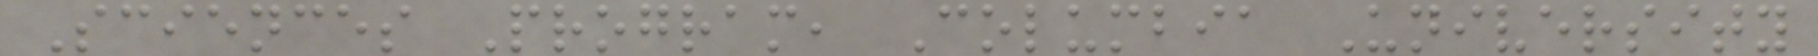Sciences Program, Columbia University
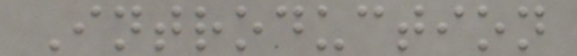Introduction
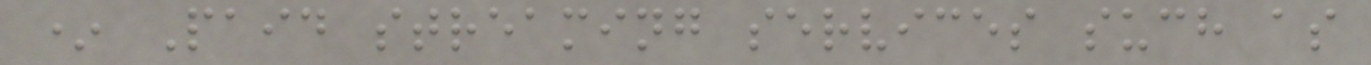* Paid streaming services such as
